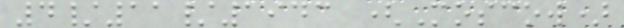4/11/1943 (Moscow)
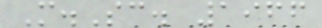M.Sc. 1966
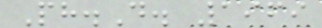Ph.D. 1969
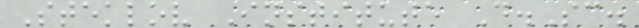Steklov Institute D.Sc.
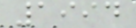1994
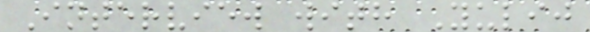Interview with Yulij
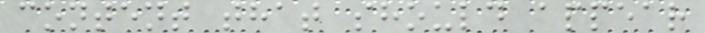content that should appear
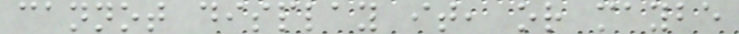cannot display it, or maybe
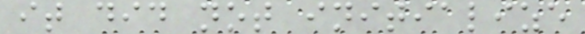it did not initialize
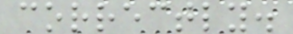correctly.
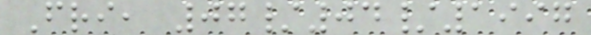Fri, 07/04/1997
